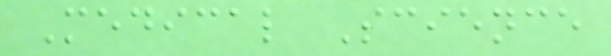Medical Science
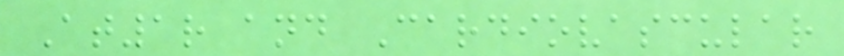At1r and Cardiovascular
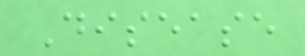Disease
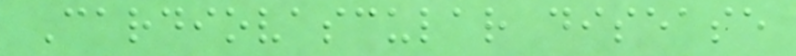Cardiovascular disease
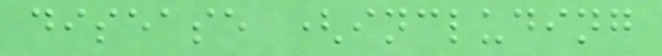disease (including
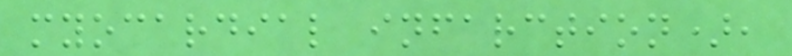myocardial infarction),
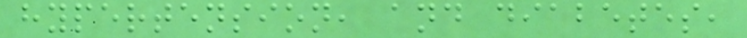hypertension, and diabetes,
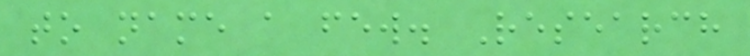to name a few. Research
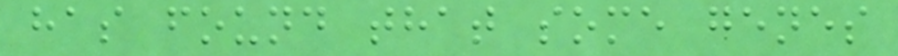has found that some genes
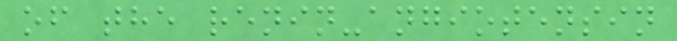of the renin-angiotensin
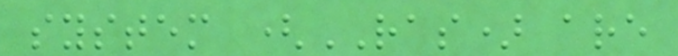system (RAS) are
